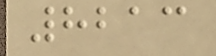8213
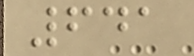641
